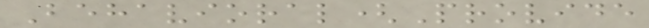Behavioral(Provide
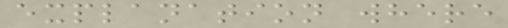explanation where
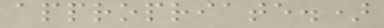appropriate.)
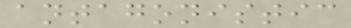antagonistic
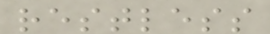restless
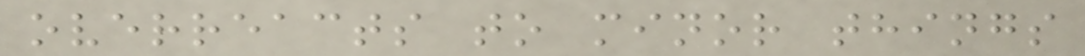overreacts to minor things
